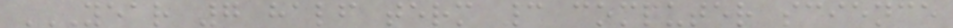YEAR 7 HALF TERM 3 COMPUTER SCIENCE
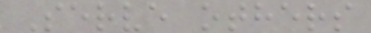Serve others
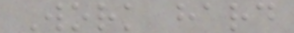Work hard
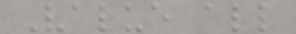Value all
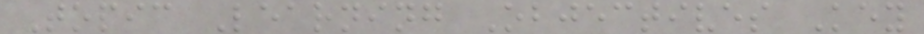Topic Learning Objectives Key
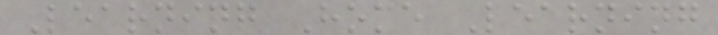Learning Home Learning
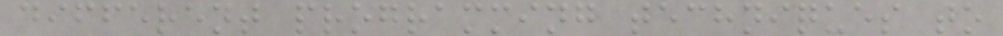different programming techniques to
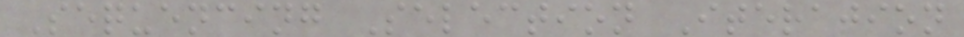Sequencing Selection Iteration
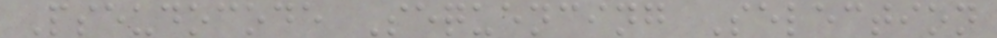Pseudocode Sequencing Selection
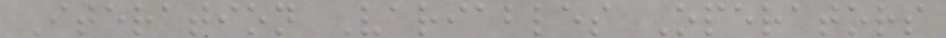Iteration Variables Operators
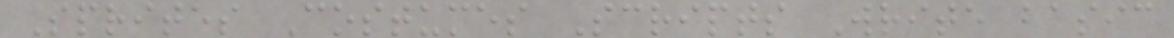Sprites Costumes Scripts Write basic
